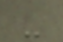-
